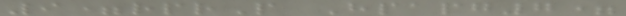9=rprP Hpapg7=
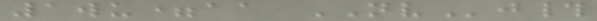1wu=aa NVj#
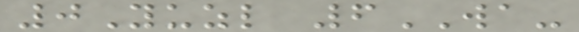0Yuzl 6WA-
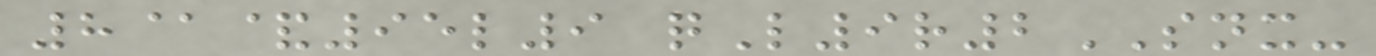8@&95l9 qL9r2SNX-
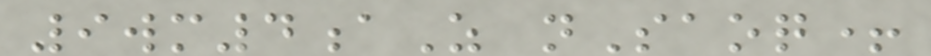9wm4aZ nSaoq+
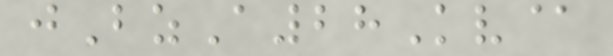jBzA28Kv@
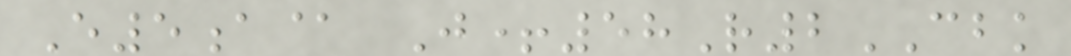E5a@ J+58R2CBK
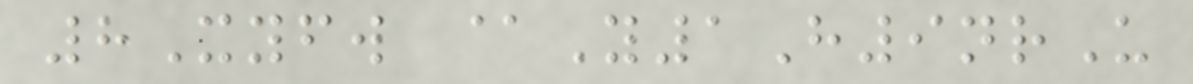8Xyfw @Y1H9nrU
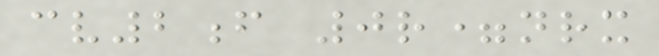cv2f 0r=nrx
